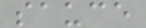sauce
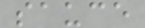sauce
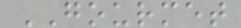GOURMET
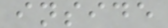inside
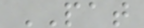PAT
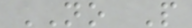NO P
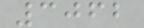3062
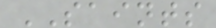SAINTS
